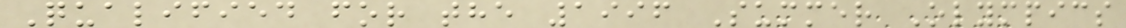Qualified for the 1996 Summer Olympics
